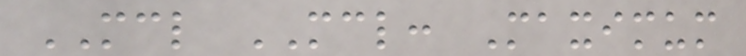MCL MCL: Maximum
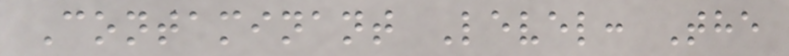Contaminant Level: The
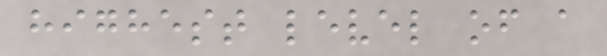highest level of a
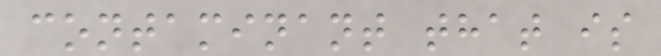contaminant that is
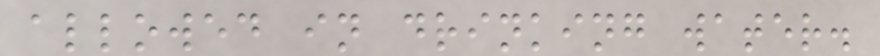allowed in drinking water.
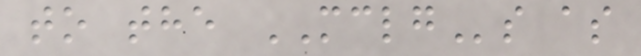to the MCLGs as
